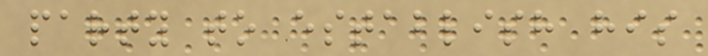party to establish his
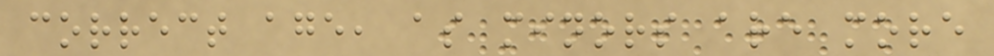correct age, as minors are more
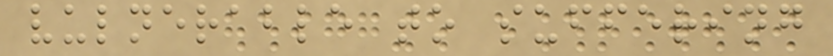vulnerable to suffering
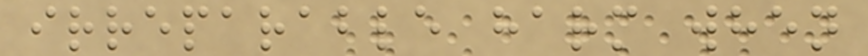irreparable harm when
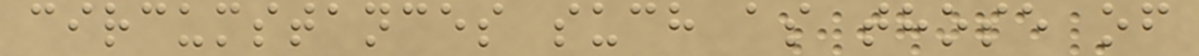circumstances such as those of
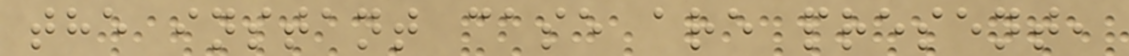the instant case are present,
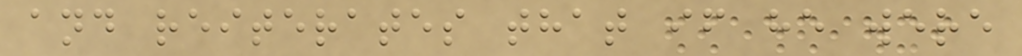and reiterates that if he were
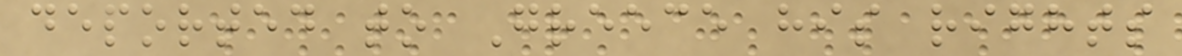deported to Greece his rights
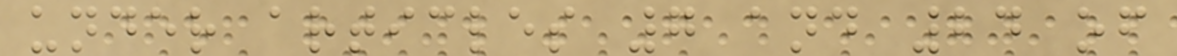under articles 7 and 24 of
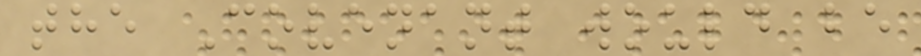the Covenant would be
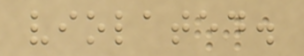violated.
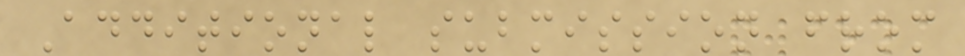Additional submission from
